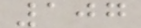107
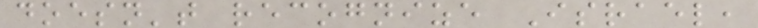doesn't recognize Israel,
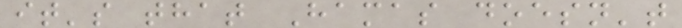it's that Hamas doesn't
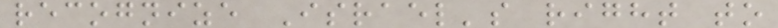recognize Israel's right to
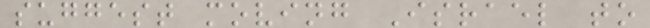suggest moving Israel to
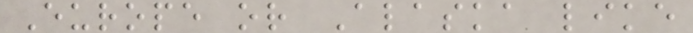Europe or Alaska like
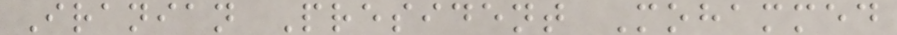Iranian President Mohammed
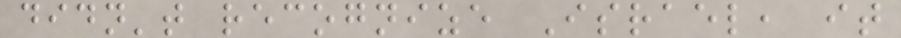didn't recognize Israel, it
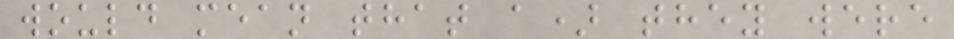would mean that a) they were
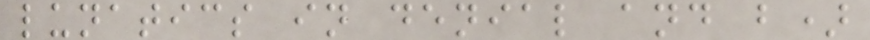lunatics in denial and b)
